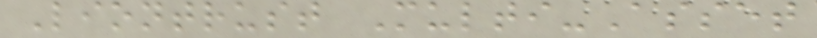Liontrust Multi-Asset
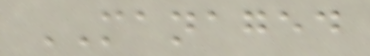MANAGED
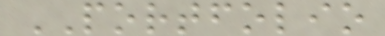PORTFOLIO
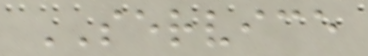SERVICE
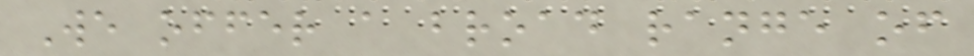We offer a broad range of
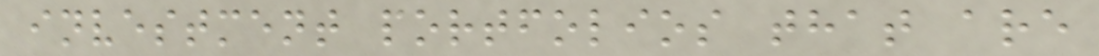investment portfolios that are
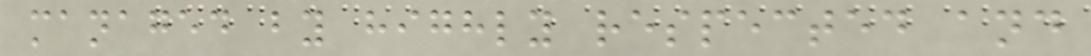managed by highly respected and
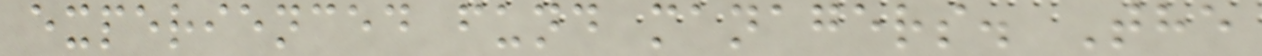experienced fund managers. The
